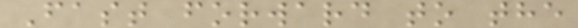Fast forward to the
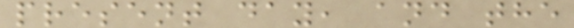present day, and the
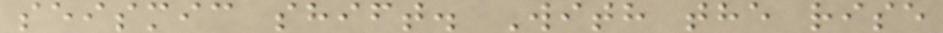seismic shift. With the rise
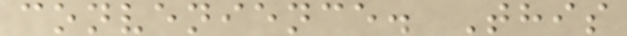convenience. This
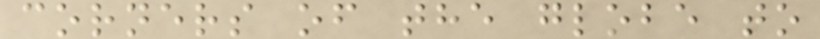corners of the globe to
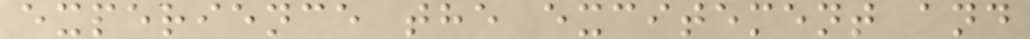experience the excitement and
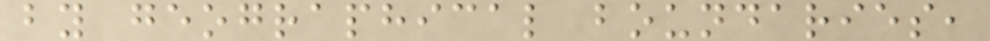by geographical boundaries,
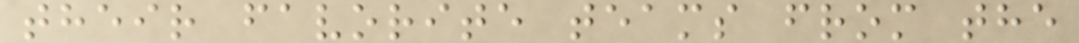their favorite teams from the
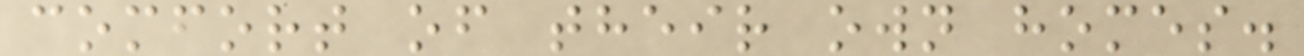comfort of their own homes.
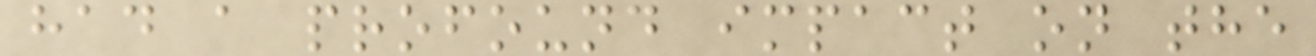had a profound impact on the
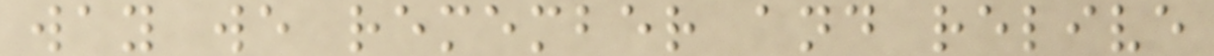way we remember and relive
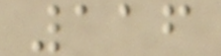116
